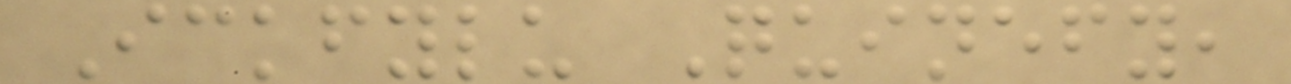Ickfylu Quinefy,
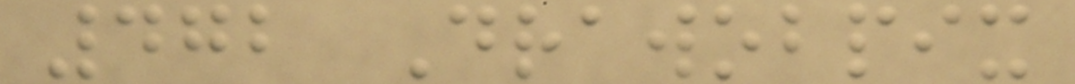472 Drawobpix
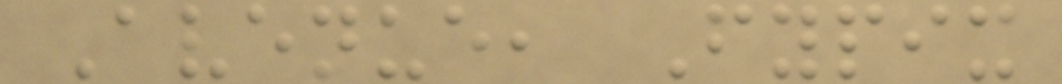Avenue, Fypix
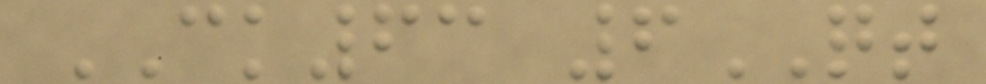CK63 6QT
